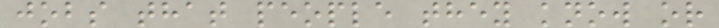jobs that people they know or
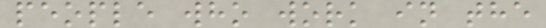people who work in the
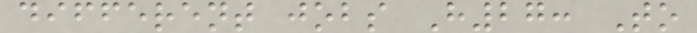different jobs H27: To
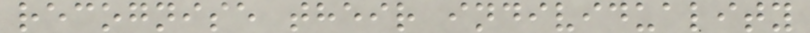recognise their individuality
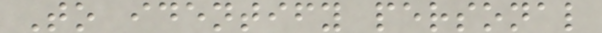To identify personal
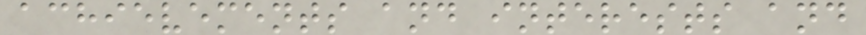achievements and interests and
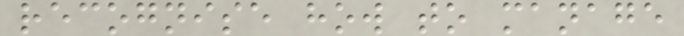recognise how to manage
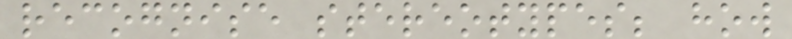recognise stereotypes; how
